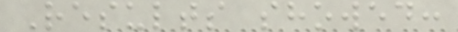Results showed:
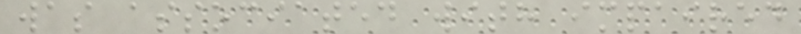was associated with impaired
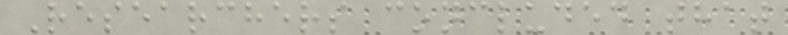Researchers concluded that
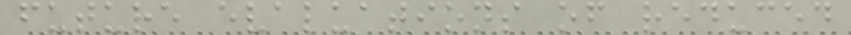future evaluations of reduced
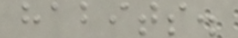habits.
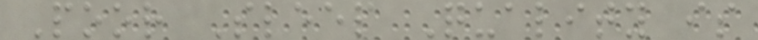Poor Sleep Quality is
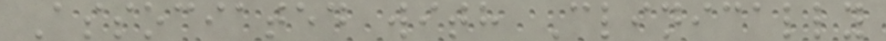Associated with Clinically
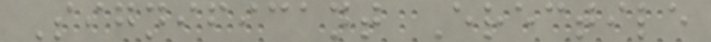Significant Erectile
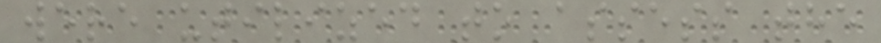were utilized to assess the
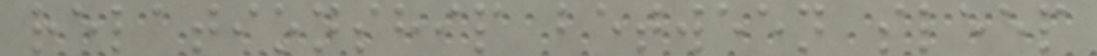relationship between sleep
